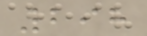298
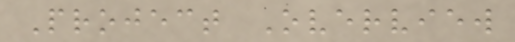Project Overview
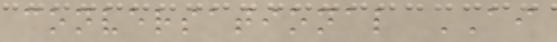conversational AI
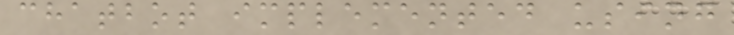chatbot implemented using
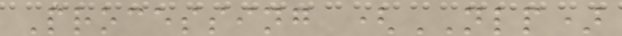Processing (NLP)
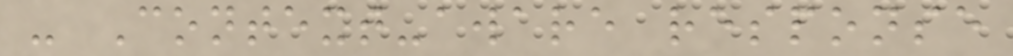- Context-aware response
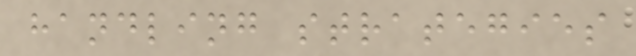handling strategies
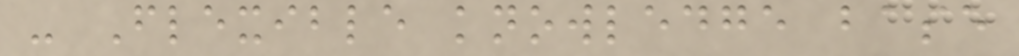- Flexible knowledge base
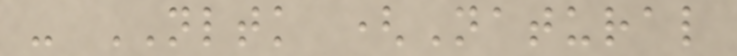- NLTK (Natural
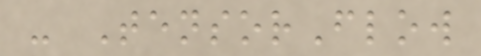- TensorFlow
